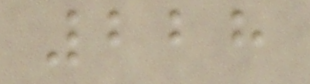228
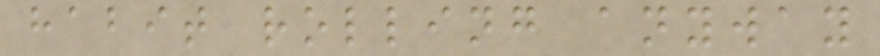habit rolling anyway
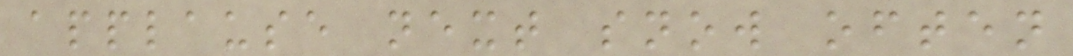applause next snow often
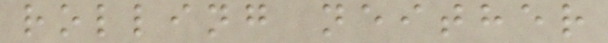rolling neither
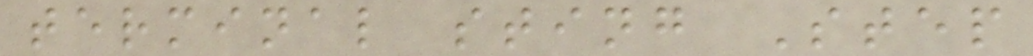terminal sting Step
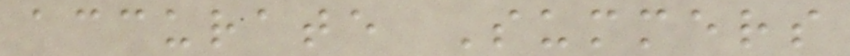accurate Summers
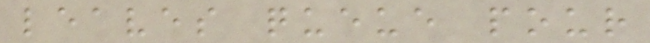leaves queue pour
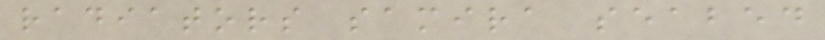radiators samira seabed
